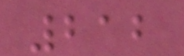212
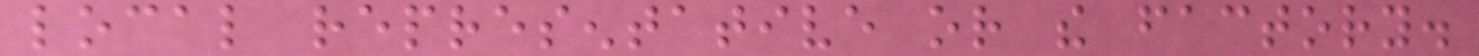local representative or the factory.
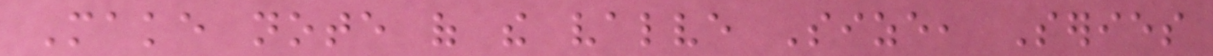Make note of the valve Size, Series
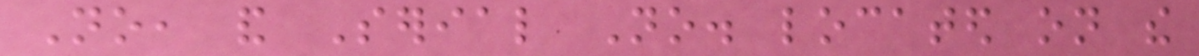No, and Serial No. located on the
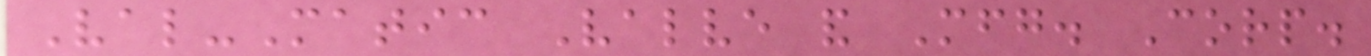Val-Matic Valve and Mfg. Corp.
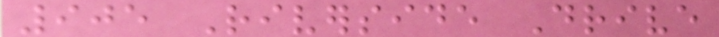905 Riverside Drive
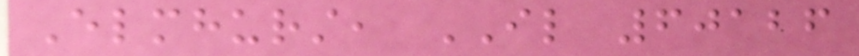Elmhurst, IL 60126
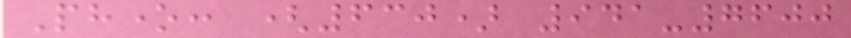Phone: (630) 941-7600
